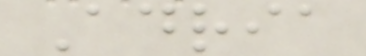Adria
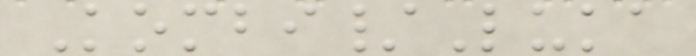Kombi/Luka
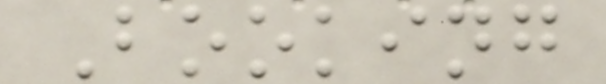Booking
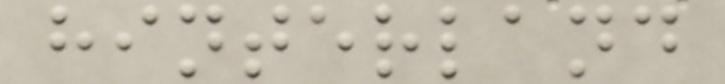hinterland
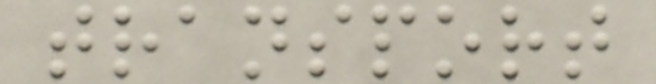transport
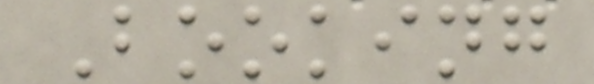Booking
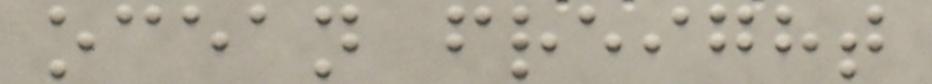ocean freight
